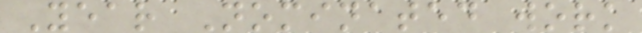Year Nominated work
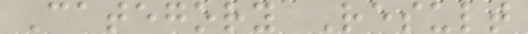Category Result
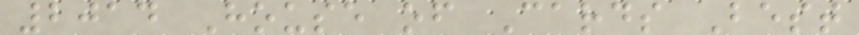2014 House of Cards Best
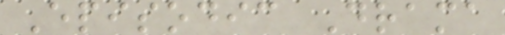Episodic Drama
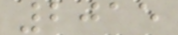2015
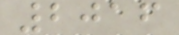2016
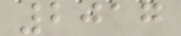2017
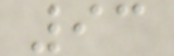93
